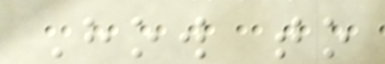How to
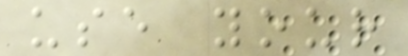use your
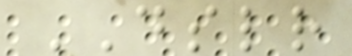DSLR
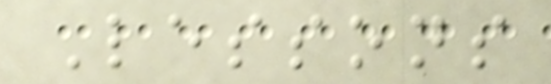Lessons
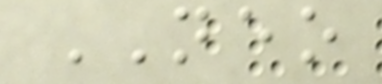NEO
